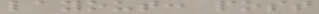layout: post
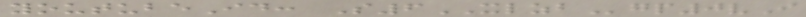youtubeId: S6XLZBgp0vI
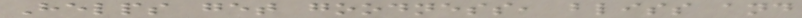Helps get goodness, bliss and
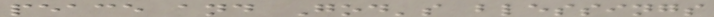peace and God's blessings
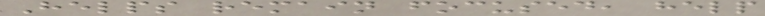Helps remain focused, help
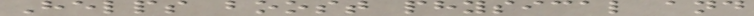Helps boost physical and
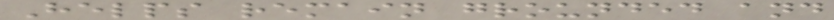Helps remain grounded and
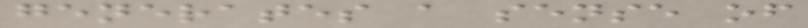generates a sense of
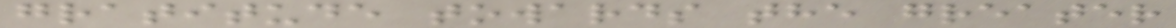gratitude towards the greater
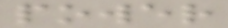power
